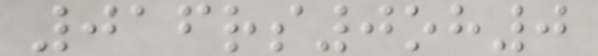016rs0oh0
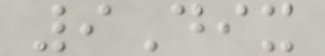9Dix
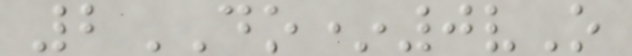2DO*0vO
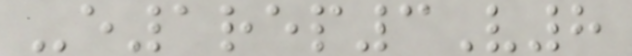-e1rep3V8
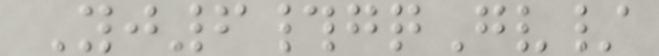Yj6#gqGv/
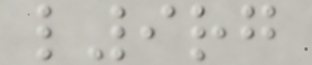l9rg
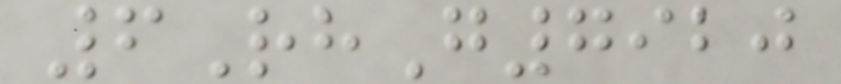6RhG7920
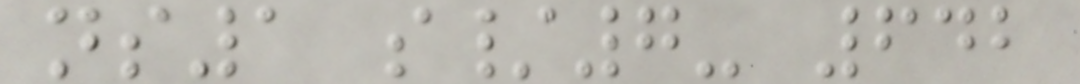ns1 s/7- 642
